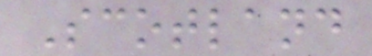Scotland
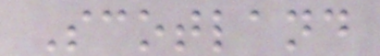Scotland
